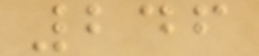246
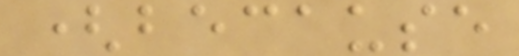(because
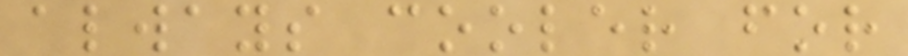always cooler for
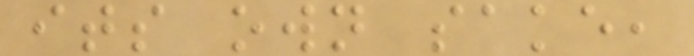its own sake,
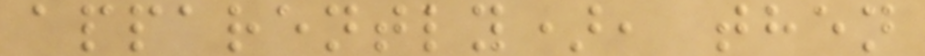apparently), then
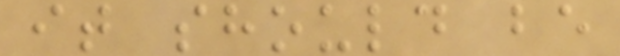it should be
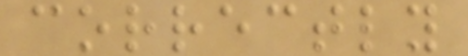correctly
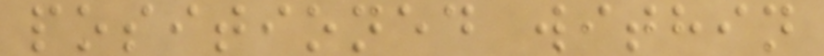positioned within
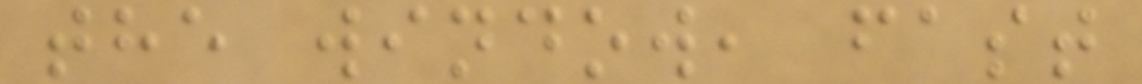the window, fast
